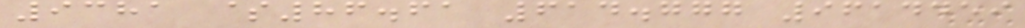9381 $86.61 614.777 9614459
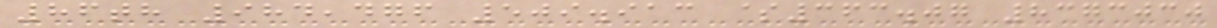86th 984,476 509.913 $363.07 8373030
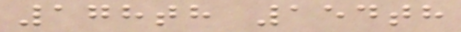178th 154th
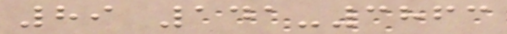89 141-3863
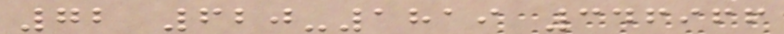72 620-1819 346966
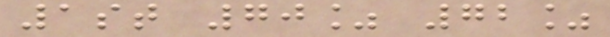1st 70% 72%
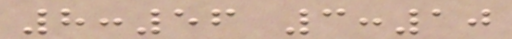8:56 3:10
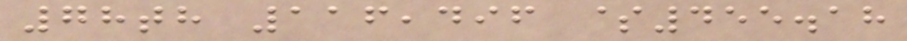78th 116,496 $455.18
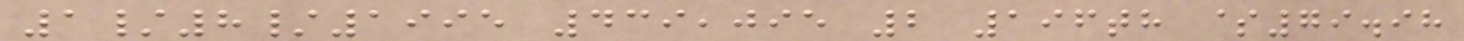1/8/1995 439,095 2 196th $79.98
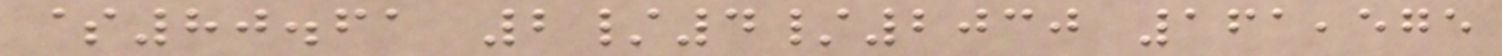$80.61 2/4/2030 161,575
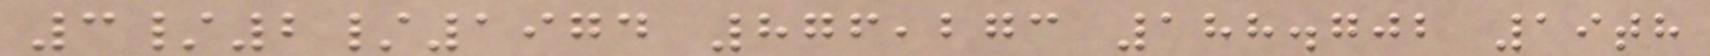3/2/1974 876,273 188.702 19th
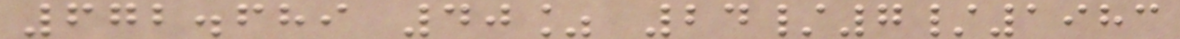672.689 40% 24/7/1983
